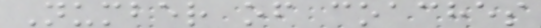Number of coaches
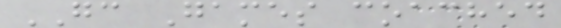GC Games coached
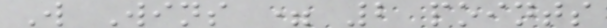W Wins = 2 points
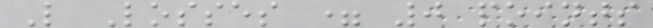L Losses = 0 points
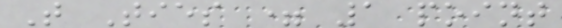T Ties = 1 point
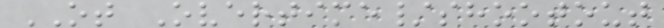OT Overtime/shootout
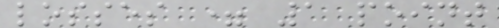losses = 1 point
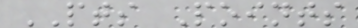PTS Points
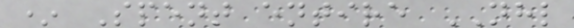* Spent entire NHL
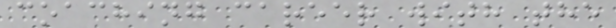coaching career with the
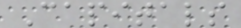Capitals
